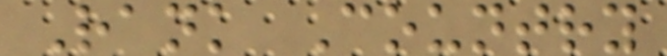Rank Country
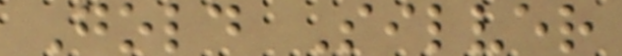Gold Silver
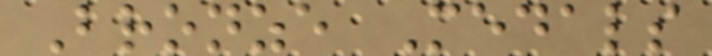Bronze Medals
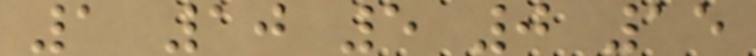1 10 5 0 15
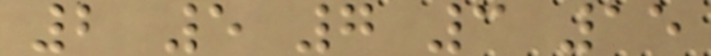2 5 7 3 15
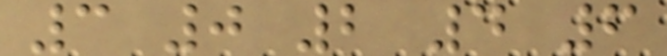3 0 2 4 6
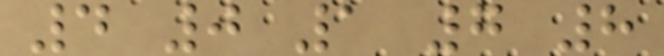4 0 1 7 8
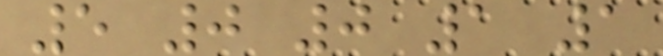5 0 0 1 1
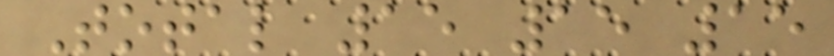Total 15 15 15
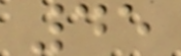45
